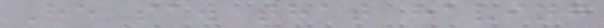He saw that having
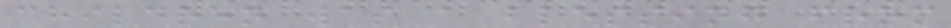children was a blessing from
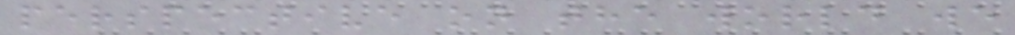perspective on the world we
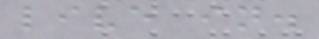live in.
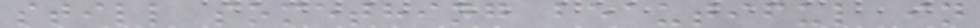still something beautiful in
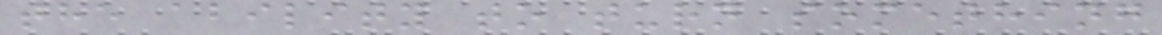the ability to turn something
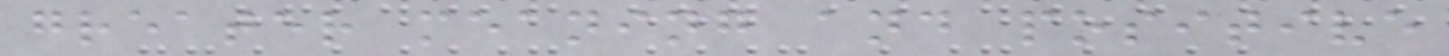greater meaning and positive
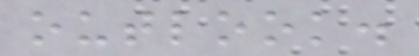outlook.
